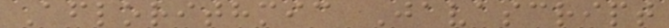Aflorithmic Javascript
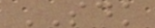SDK
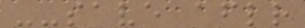--save aflr
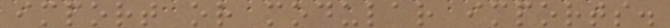import or modular imports.
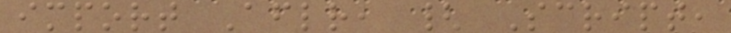import Aflr, { Script,
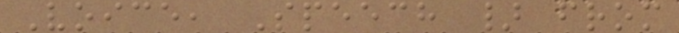Voice, Speech } from
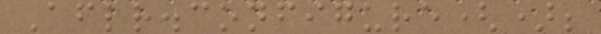Aflr.configure();
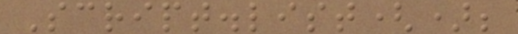Script.list();
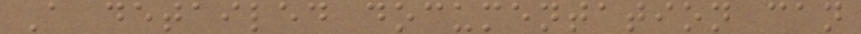A detailed documentation can
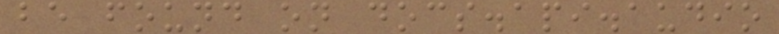be found on docs.api.audio
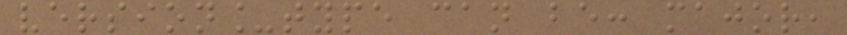version_type can be: major,
